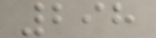298
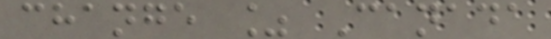change % Canada
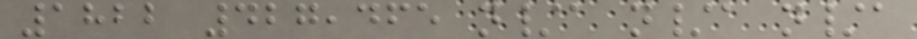1822 427,465 n/a n/a n/a
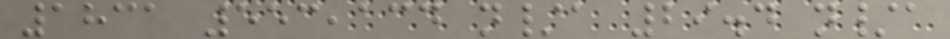1831 553,134 n/a 29.4 n/a
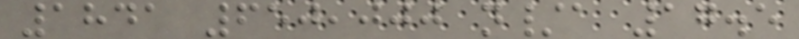1841 650,000 n/a 17.5
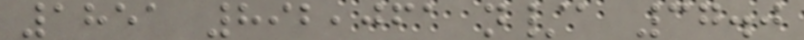1851 892,061 n/a 37.0
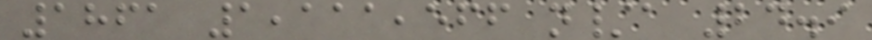1861 1,111,566 n/a 24.9
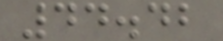44.42
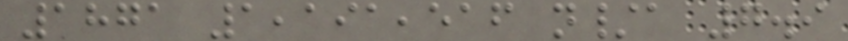1871 1,191,516 n/a 7.9
